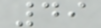49
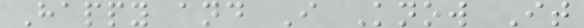Happy and I Know It
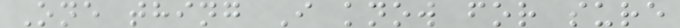One thing I know for sure
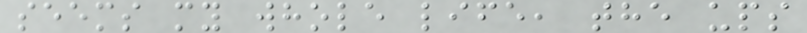seems my whole life, the ups
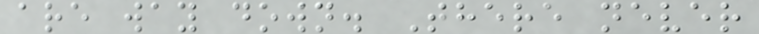are way down. There never
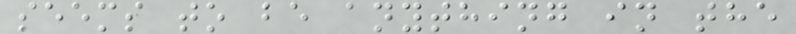seems to be anything in the
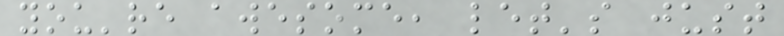you're awesome, let's just
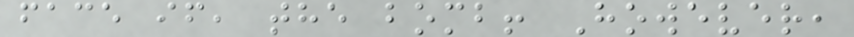face if, the bomb! However,
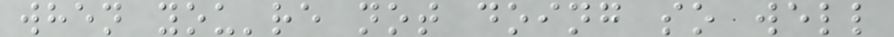when you're not doing so well
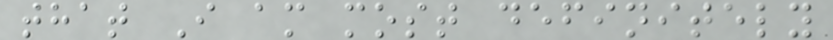that I am most definitely
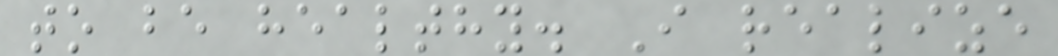to be healthy. I realize
